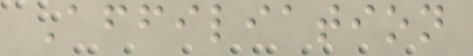Affiliation
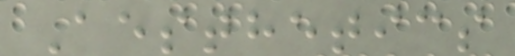Aesthetics
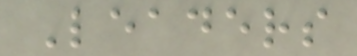Leaders
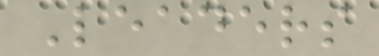Leaders
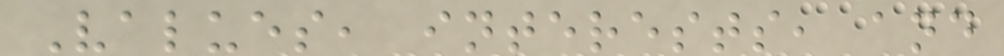Values, interests, and
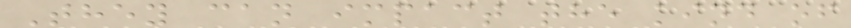They can impact the kind of
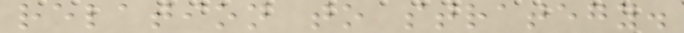relation to strategy.
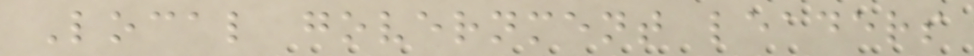Local government leaders
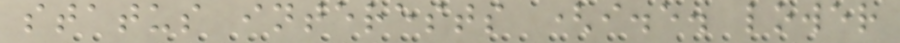status interests (i.e. lower
